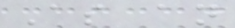As an
